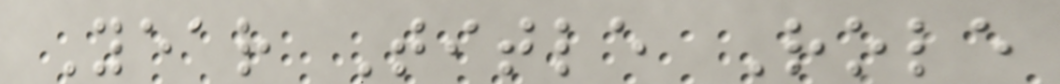Year Title Role
